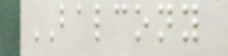BALCONY
